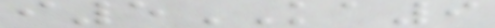i5KA9
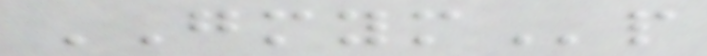GMYMp
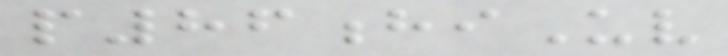p86hiUv
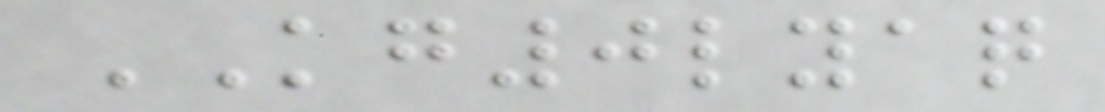KG0lyaq
